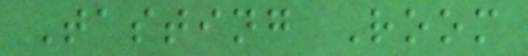Tasting Room
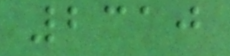2310
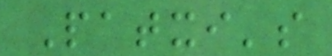Patxi's
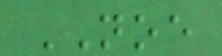NOE
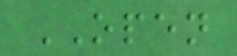OPEN
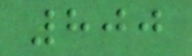800
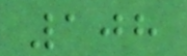108
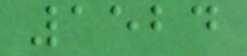1524
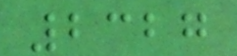2327
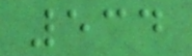534
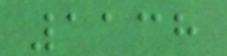1138
